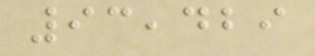93,429
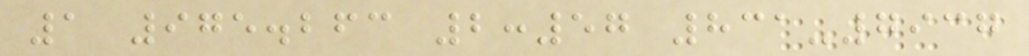1 975.263 2:57 831-7937
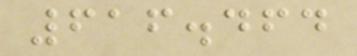616.464
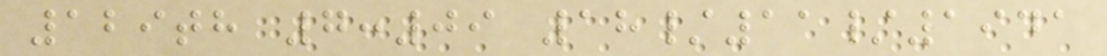129th 7:09 18/11/1941
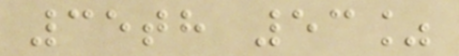35th 53%
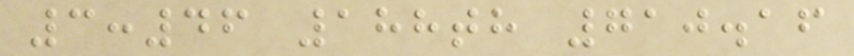3:46 188th 710.16
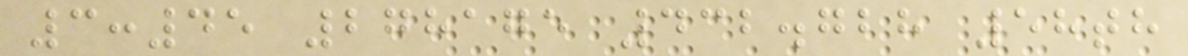3:45 278175 432.728 58th
